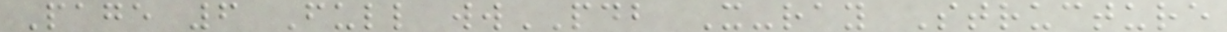Page 6 Full wwPDB X-ray Structure
